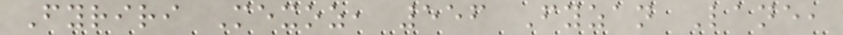Fyriri Mexoz, 556 Fyzan Lane,
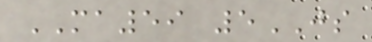MA59 5JS
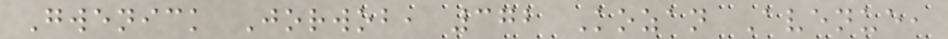Gwenick Jorwob, 372 Kozan Avenue,
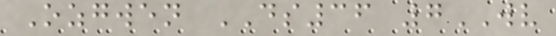Ozgwen DS36 7WV
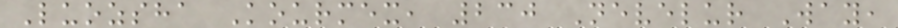Luozsha Kourmex, 230 Nevelur Way,
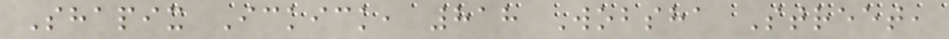Shapix Ickick, 818 Wobsha Street,
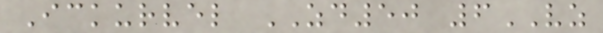Ickurvel ZD50 6VZ
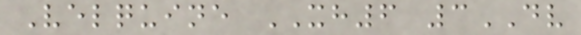Velquine XH6 3DV
